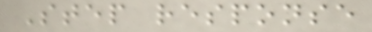Step response
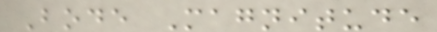Bode Magnitude
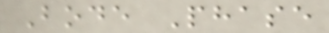Bode Phase
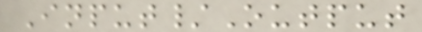Input/Output
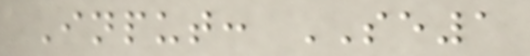Input: SE1
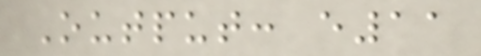Output: e11
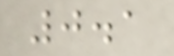0.1
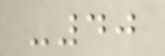-40
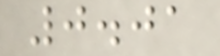0.01
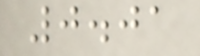0.01
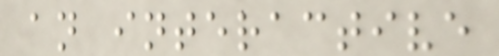an interactive
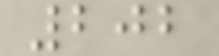202
